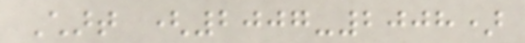Chart (2007-2008)
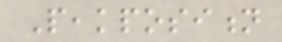Peakposition
